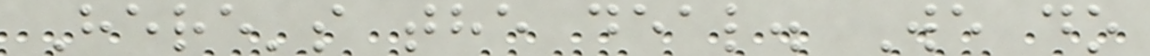Here's the deal. We do
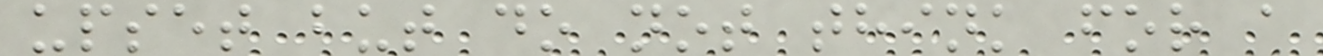upset but do not think for a
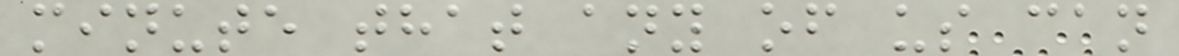minute that any of us can
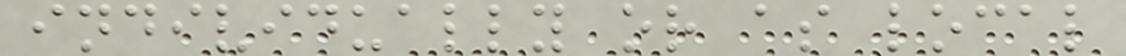individually or as local
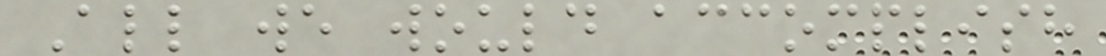All we would accomplish
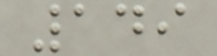149
